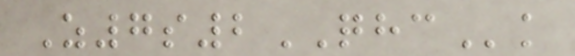Z7s2QHCk
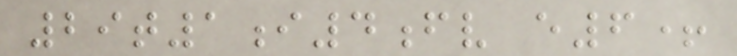29t1i4fv e6+
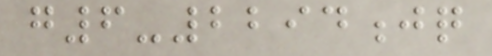g6-2294jq
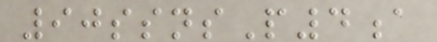90ssnsP4a
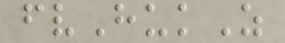fvHukZ
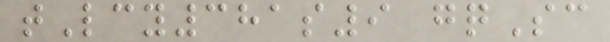tLcy381s9 gqSc
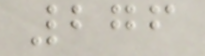276
